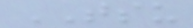TSU
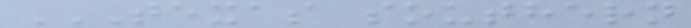TEXAS SOUTHERN
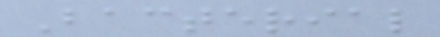Bacterial
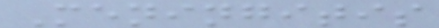Meningitis
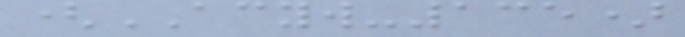(ACYW-135)
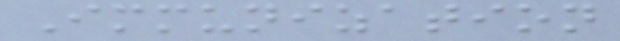Immunization
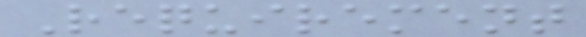Requirement
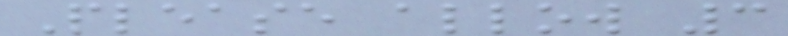Please allow 3
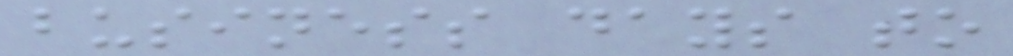business days to
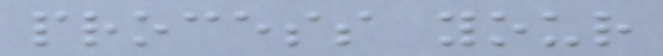process your
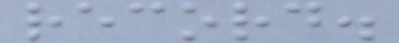record.
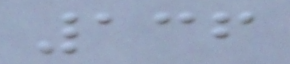136
